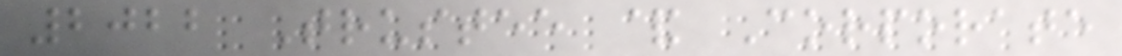2022 Trustee & Corporate
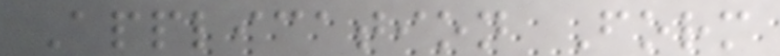Application Form
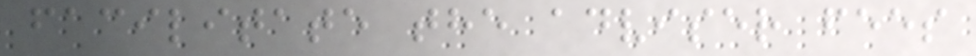facilitate the adviser fees
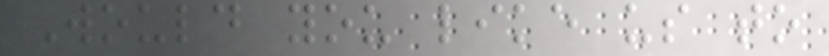Would you like us to
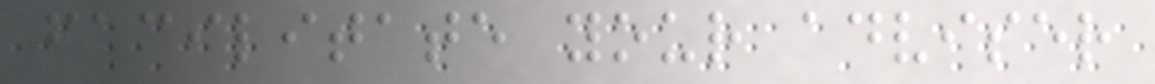facilitate your adviser
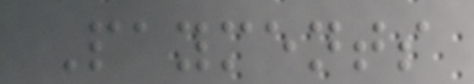Payments
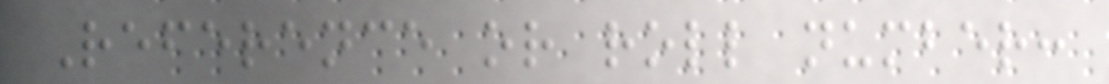Reference or roll number:
